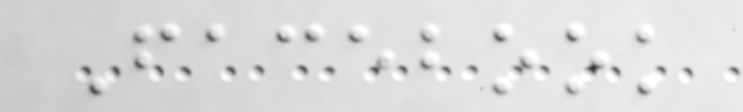Facebook
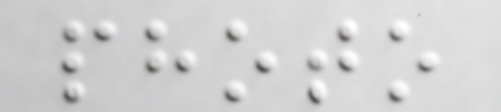photo
